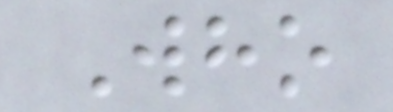Who
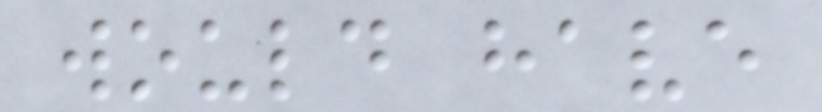would have
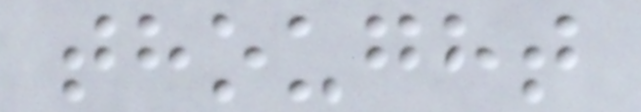thought
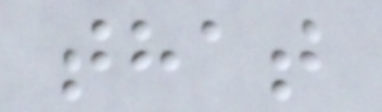that
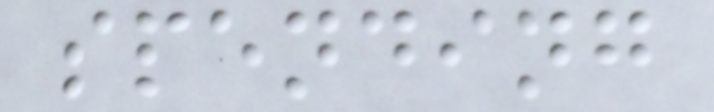spending
